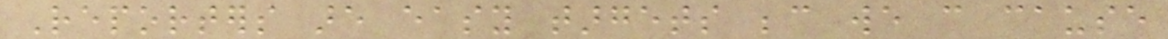Reporters are easy targets because we can cause
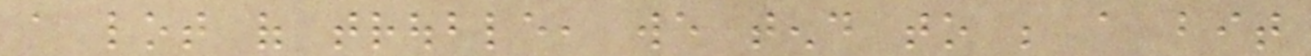a lot of trouble, we tend to be a bit
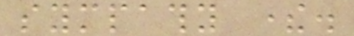sympathy there.
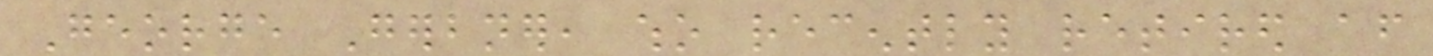George Gerbner, who recently retired after
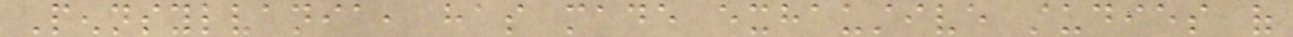Pennsylvania, has made exhaustive studies of
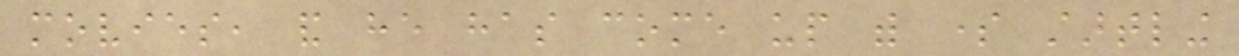movies, and he has come up with some startling
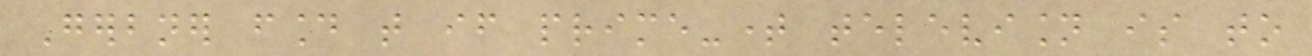Gerbner found that if prime-time television is to
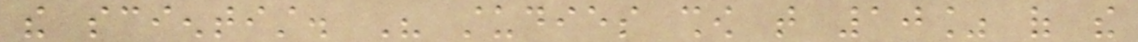the scientist. His studies show that 10% of the
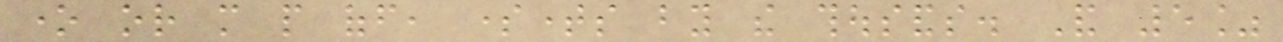one or more people off, sometimes by the thousands. And 5%
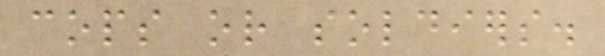cops or soldiers.
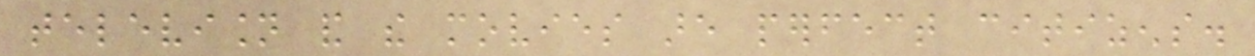television and the movies are perfect citizens.
